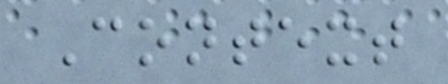Context
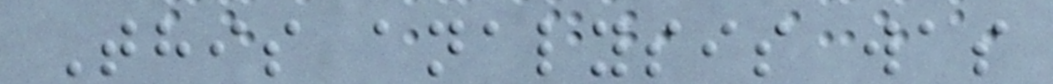This analysis was
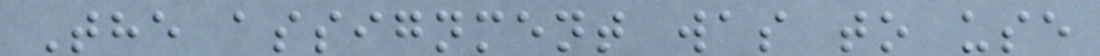The assignment was to use
